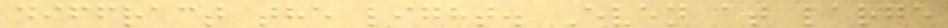diffract the light. Even at large
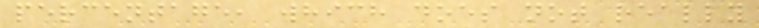percentage, which does not really
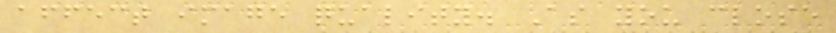affect image quality. As you close
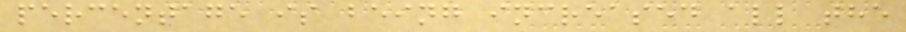percentage is being increased all the
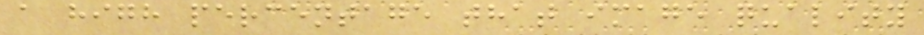a high percentage that image quality
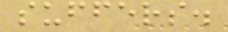suffers.
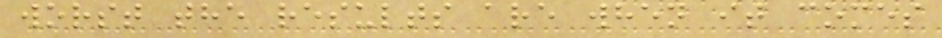worst the results are when it comes
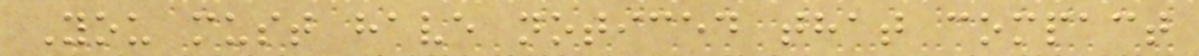You must have noticed that compact
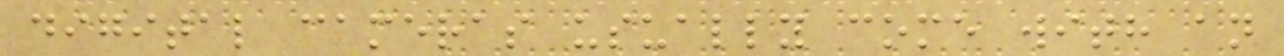digital cameras usually come with an
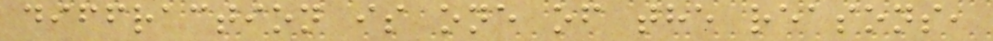diffraction is one of the reasons,
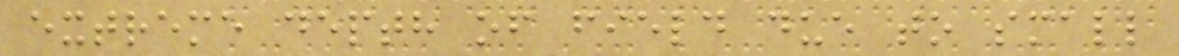extreme depth of field due to small
